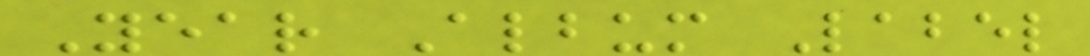Year Album Label
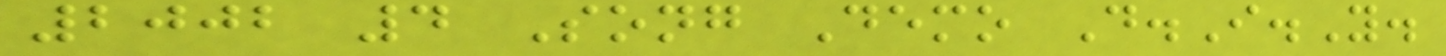2002 4 Song Demo D.I.Y.
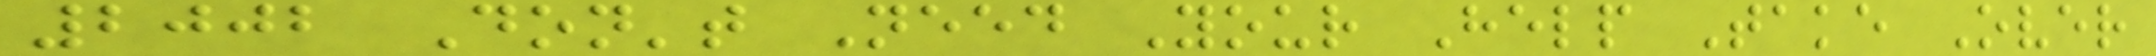2002 Don't Need Your Help Take Over
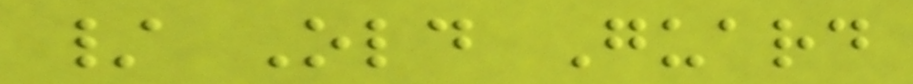/ Old Guard
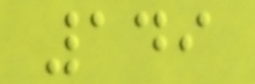149
